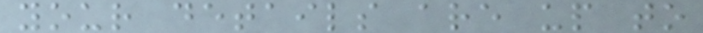your details are up to
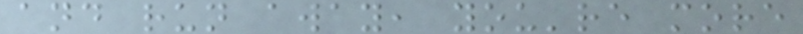and run away, you're more
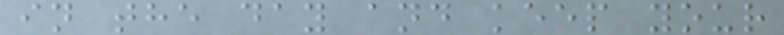in the day and keep your
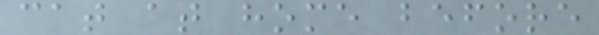cat at home before
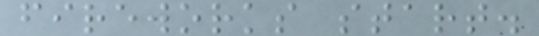fireworks start.
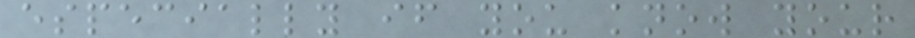especially if you know your
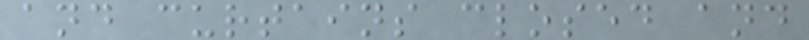and curtains closed and
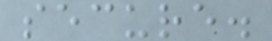secure.
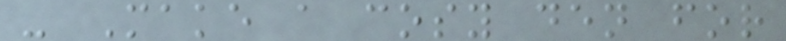- Make a cosy den for
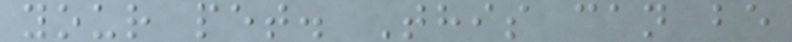your pet. This can be
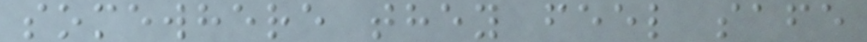somewhere they feel safe
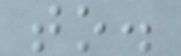to.
